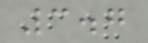3.7
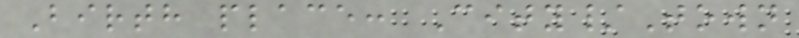Birth place: City/Town
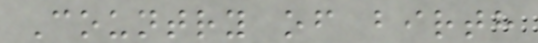Country of birth
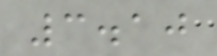3.10
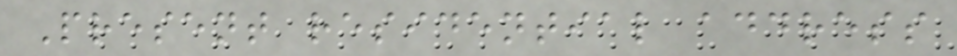Present residential address
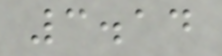3.14
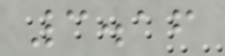3.16
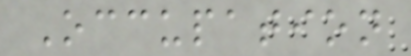Occupation
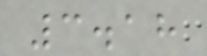3.18
